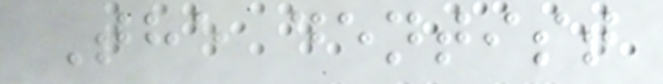The dentist
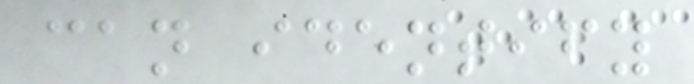can identify
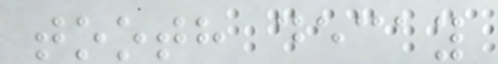tooth decay
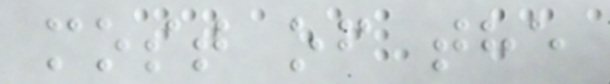most of the
